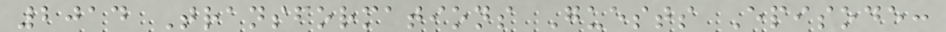2014 Transformations Guests Episode:
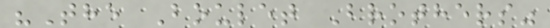"The Boulet Brothers"
